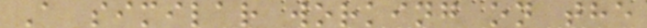A similar working on the
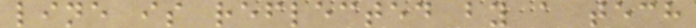line is reflected by a tech
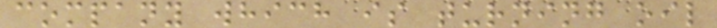company which is turning oil
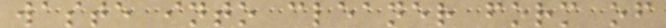waste into cleaner form of
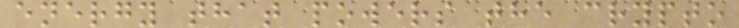energy that powers the crypto
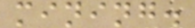mining.
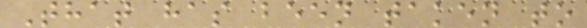That has been taken to
